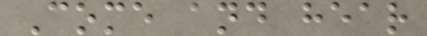Come and hear
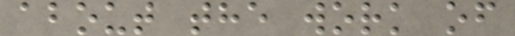about the work of
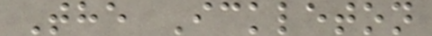The Ickleton
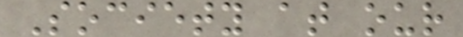Society at our
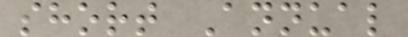short Annual
